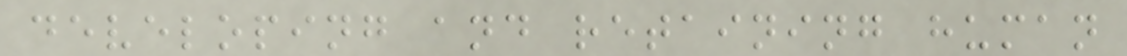developing and retaining human
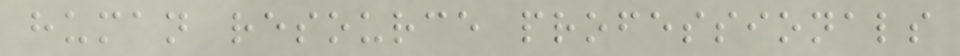human resource professionals
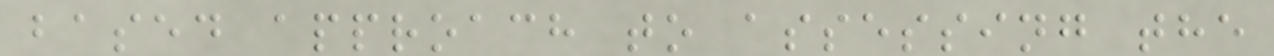based approach to assessing the
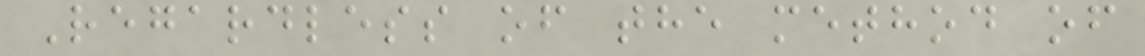Regardless of the method of
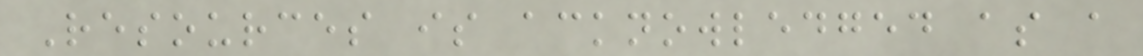Resources is acknowledged as a
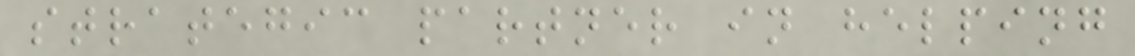strategic partner in helping
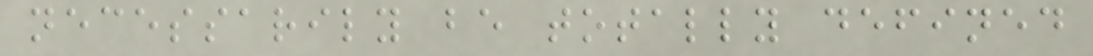necessarily be totally defined
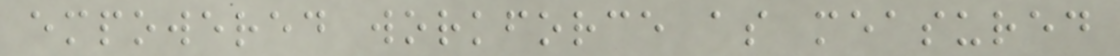empowered workforce as measured
